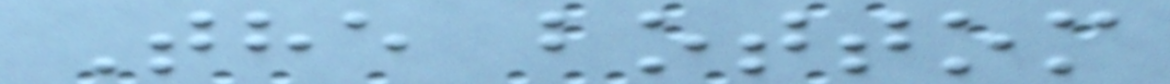The bottom
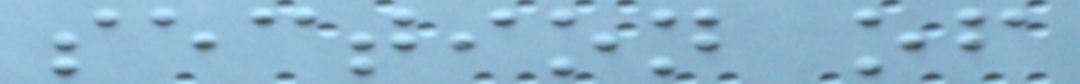section of
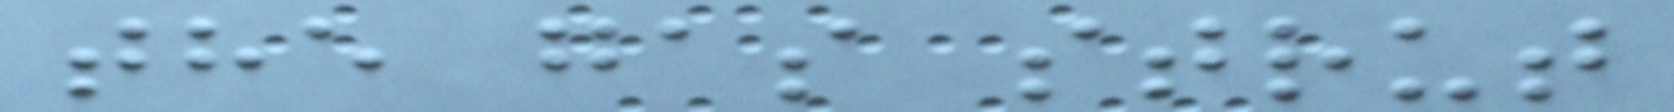the gas strut
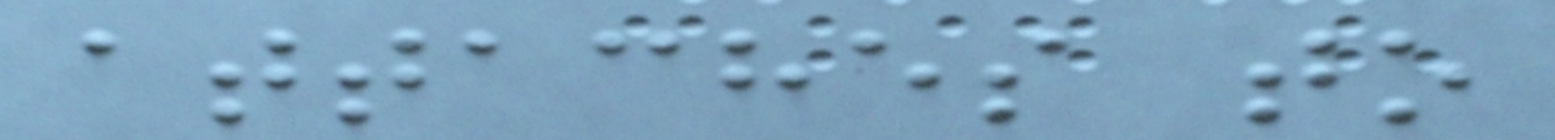attaches to
